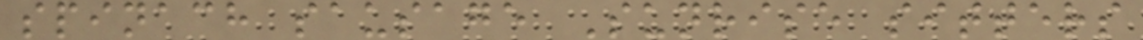spinach sausage Sunrise sitters
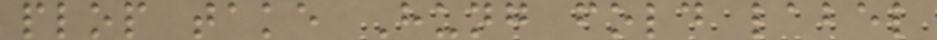plop take Hung fold label
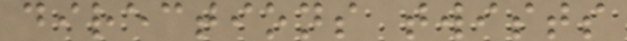directions twists
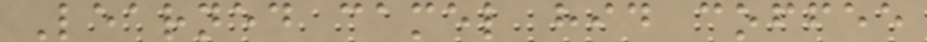Learned camel hid coffee
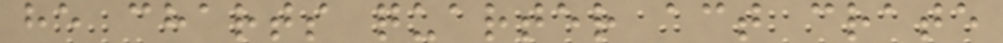he charts quarter act crate
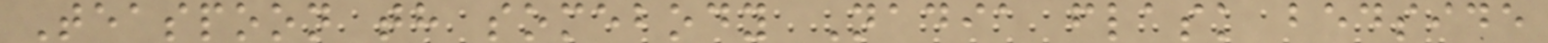Teaspoon th somebody Nadia flask bedside
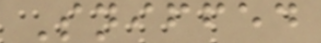Sniffed
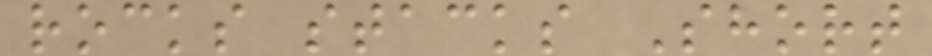rocks stacks Short
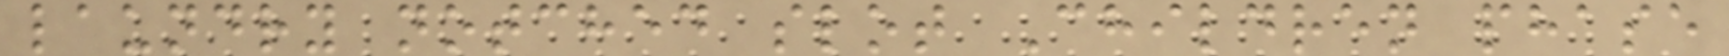laundry notched slot Children phase
